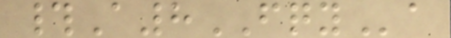#A8FQYa
